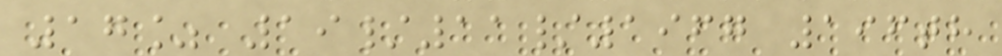17% 19/11/1967 196th
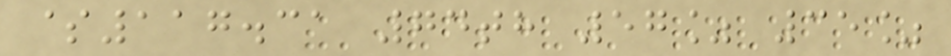$117.31 74th 57% 35%
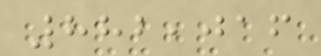882,016
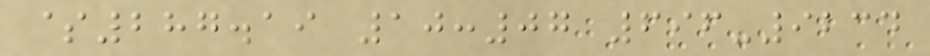$287.19 10:07 696-9234
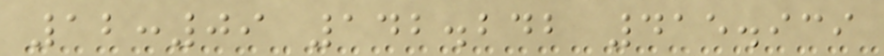12:09 142.242 415.939
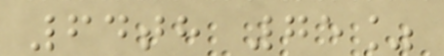64th 75%
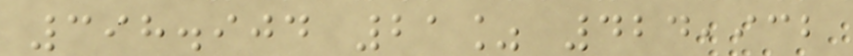398.904 21% 424,932
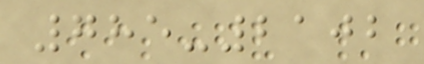785-2102
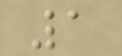1
